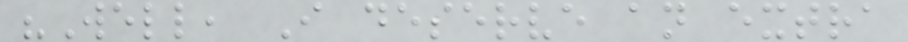"Well, I deserve an extra
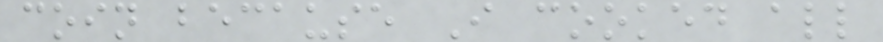coin because I cooked all
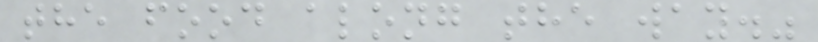the food along the way."
